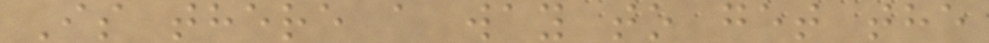Is there a way to get the
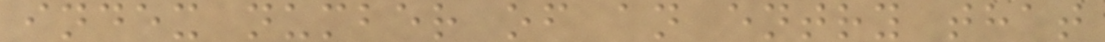index number of an entry that
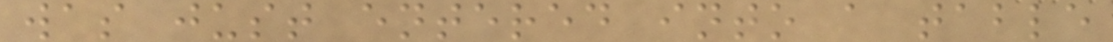was just entered into a table
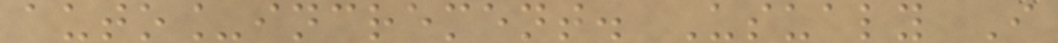auto_increment. Usualy I
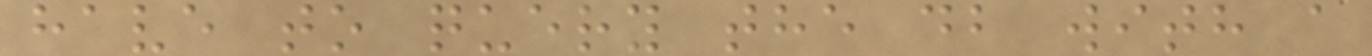have to query the db with a
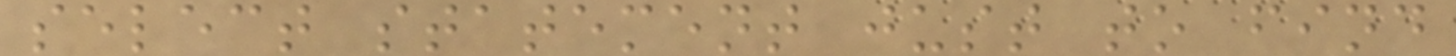select statement just to find
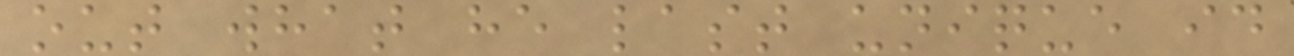out what he last unique id
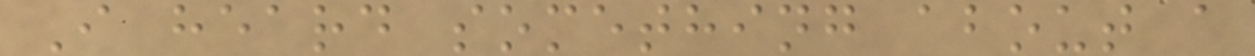I heard something about a
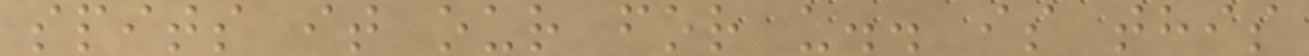spits it our for u.. is this
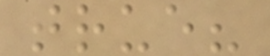true?
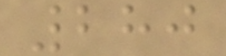280
